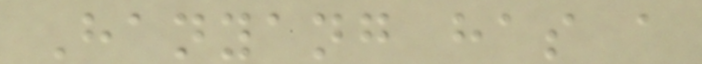Hanyang has a
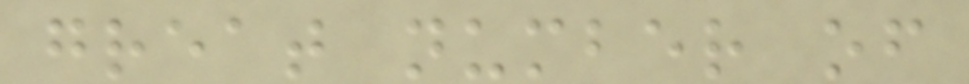great number of
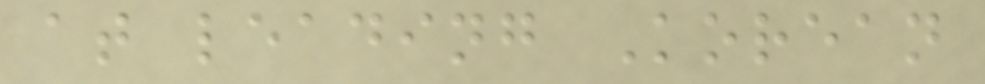at leading Korean
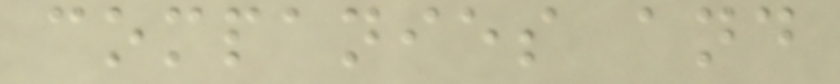companies and
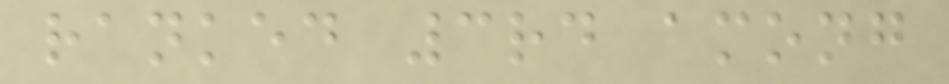ranked 3rd among
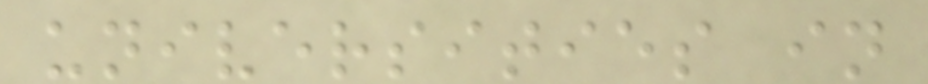universities in
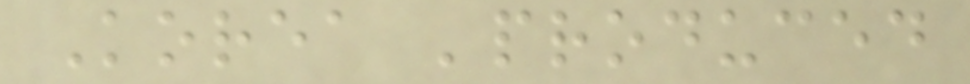Korea 'produced
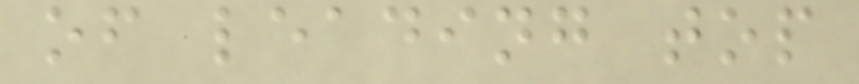of leading top
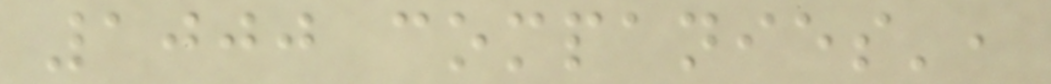1000 companies',
